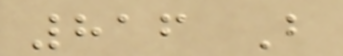816 B
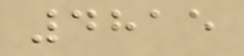4815
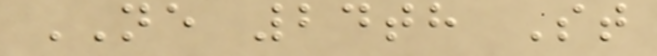NE 24th St
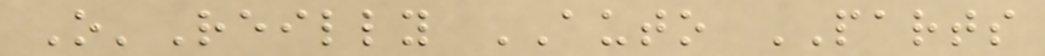O'Reilly AUTO PARTS
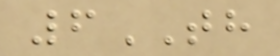6TH
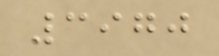3970
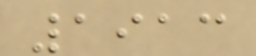1913
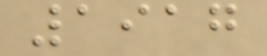1917
